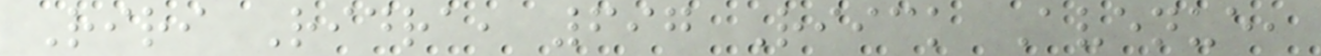Riri Ridra, 697 Riick Avenue,
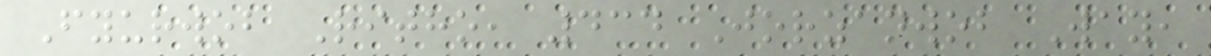Fyurwob Ritho, 434 Jorzanwob Way,
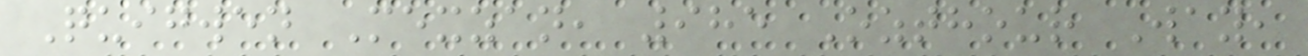Quigwen Mexzan, 985 Ozthour Way,
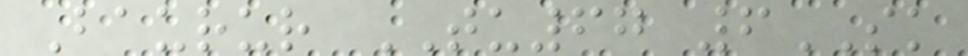Baurur TU67 6SK
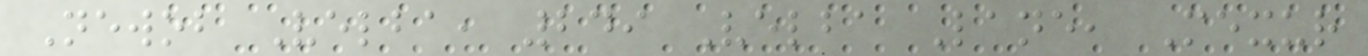Newob Velba, 249 Velba Lane, Mexur
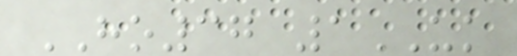HO37 1UK
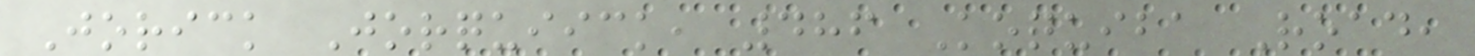Jorick Jorquiick, 486 Koquiba Road,
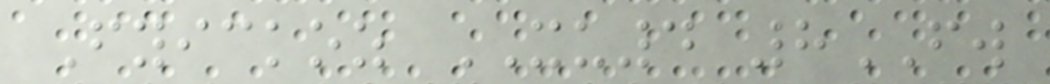Fyickoz XU4 8FW
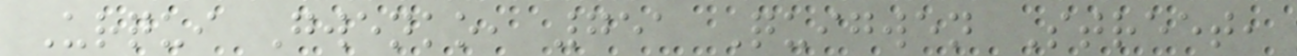Urqui Gwenko, 751 Quigwen Street,
